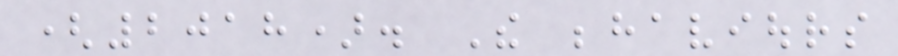(2018). The behaviours
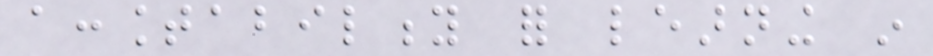accountability for learning in
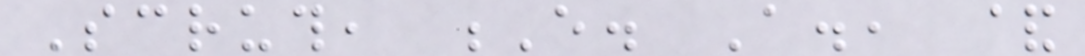Scruth, E. A., &
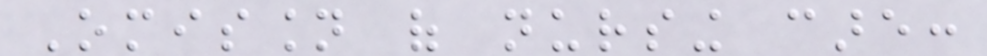Omission of nursing care:
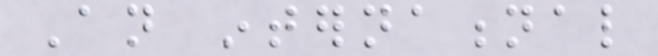An international
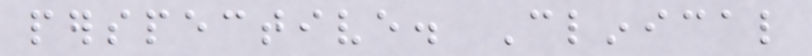perspective. Clinical
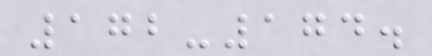172-174.
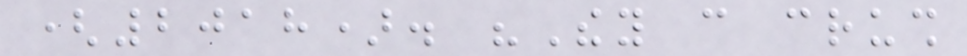(2018). "They can crush
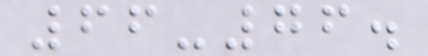66-76.
